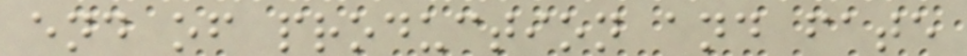end of production and fate
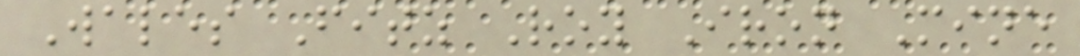Wales Fitz Roy Iron Mine
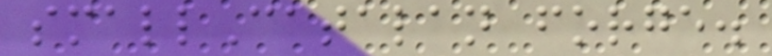smallCatalan forge.
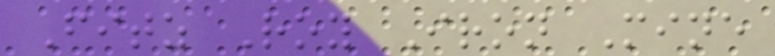Fitz Roy Iron Mine
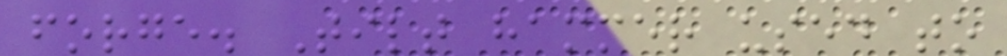forge. Tilt hammer used to
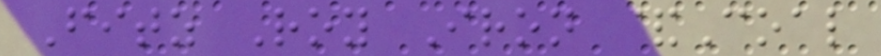Fitz Roy Iron &Coal
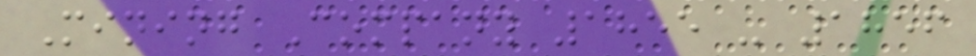Mining Company 1855 - 1856
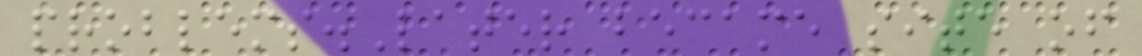problems.Later became site of
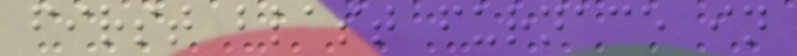first blast furnace in
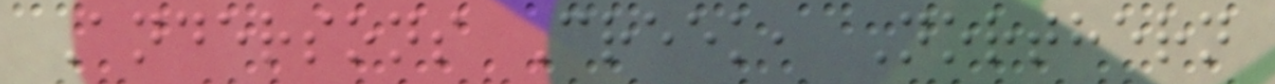Andersons Creek, Northern
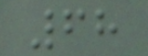68
